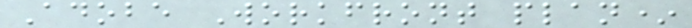Adobe Workfront plan*
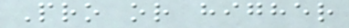Pro or higher
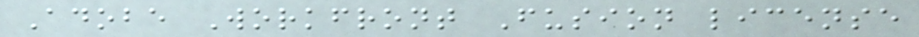Adobe Workfront Fusion license
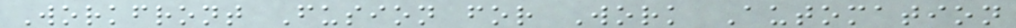Workfront Fusion for Work Automation
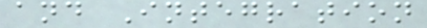and Integration
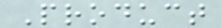Product
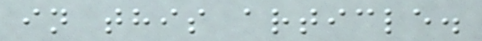in this article.
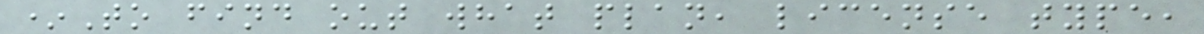*To find out what plan, license type,
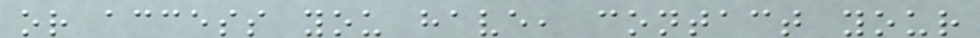or access you have, contact your
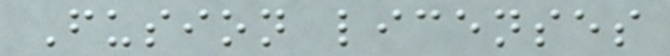Fusion licenses
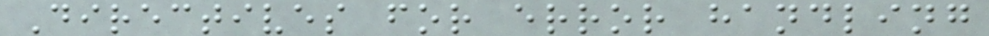Directives for error handling
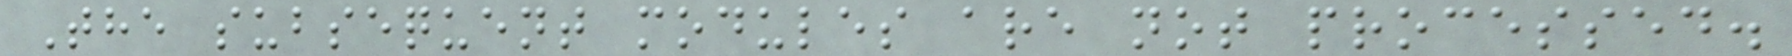The subsequent modules are not processed.
